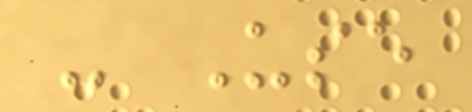- Use
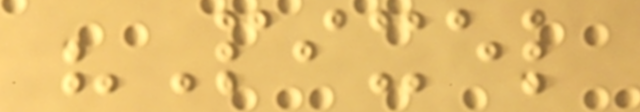"Pixel
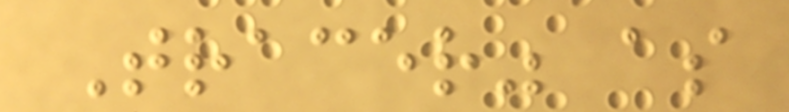Tracer" as
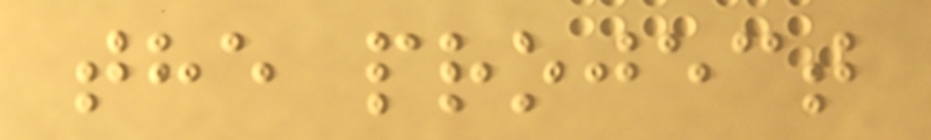the project
